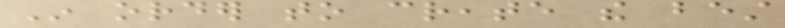In order to create the best
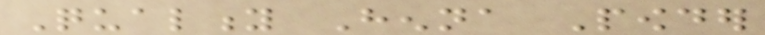Quality Henna Powder
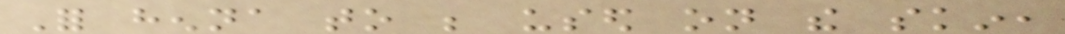For henna to be used on the skin,
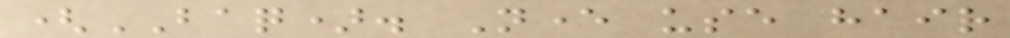(BAQ). Never use hair
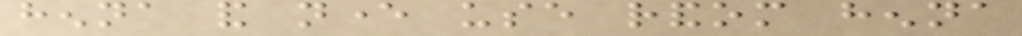henna and never use random henna
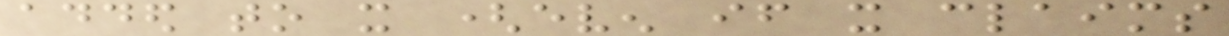added to it (even if it claims
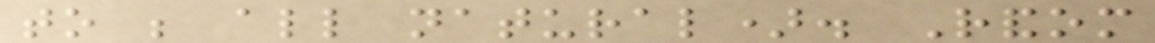to be all natural). Random
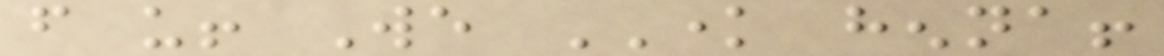from us! We KNOW henna!
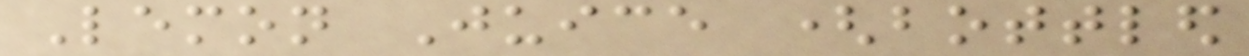Lemon Juice (bottled
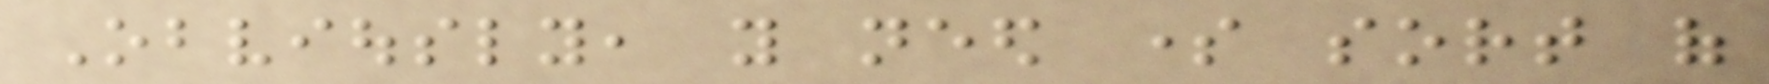Obviously, you need some sort of
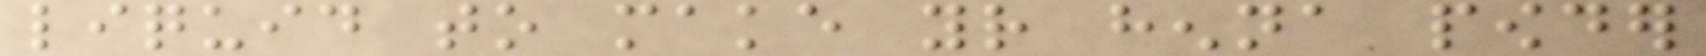liquid to make your henna powder
